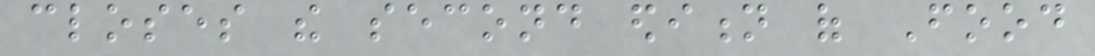closes the second edition of Food
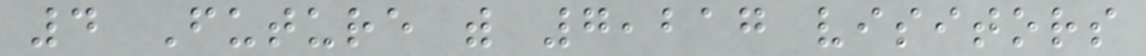4 Future with 7,217 visitors
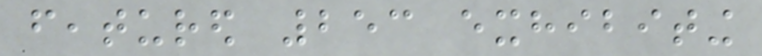featured 253 exhibiting
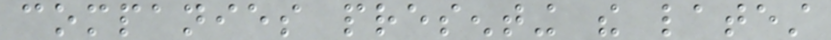companies presenting the latest
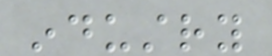industry
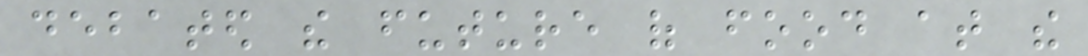debated the future of food at the
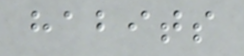habits
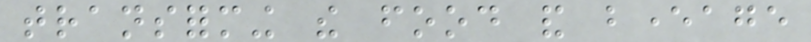transforming the food and beverage
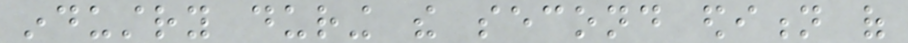industry during the second edition of
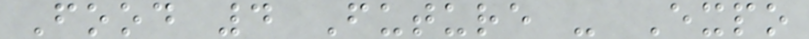Food 4 Future - Expo
